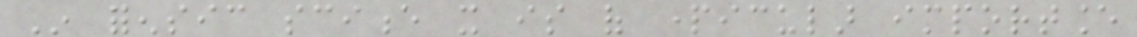In forensic science it is of particular importance
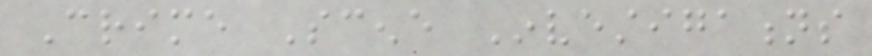Crime Scene Investigations
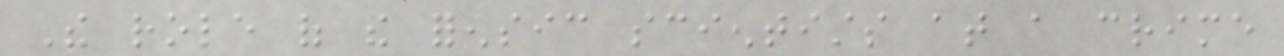The role of the forensic scientists at a crime
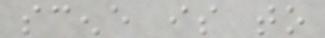scene is to
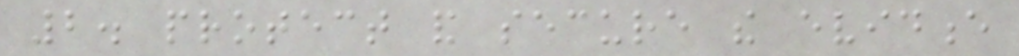2. protect and secure the evidence
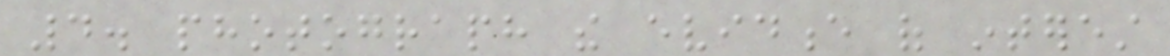4. photograph the evidence of interest
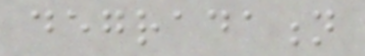degradation
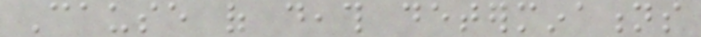Cause of death determinations
